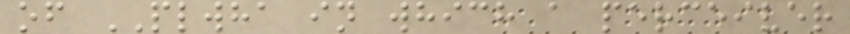of PLWHA in which a perceiver
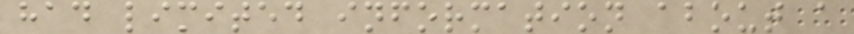had limited information about a
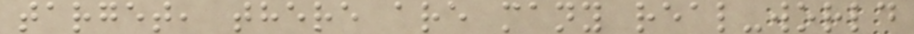target, there are many real-world
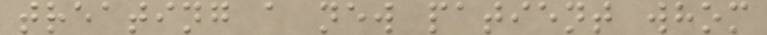treating a new patient whom
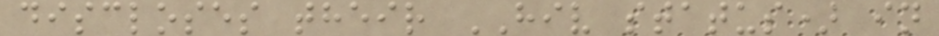discloses their HIV status) in
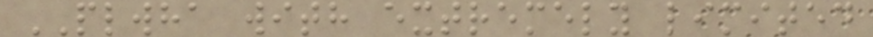PLWHA with extremely limited
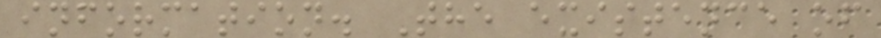information. The existence of
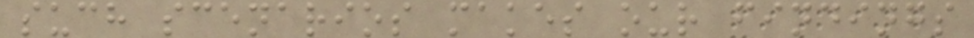such scenarios makes our findings
